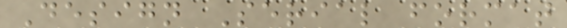Design Serial format
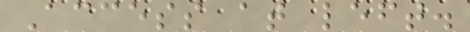Access at left.
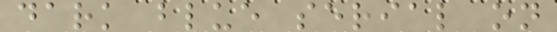dark blue serial on
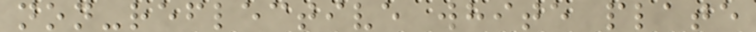non-reflective white plate
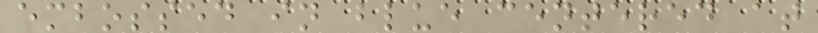embossed in blue centered at
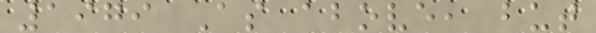1979 As above, but
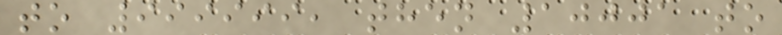to 999999, then 10001 to
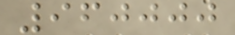960000
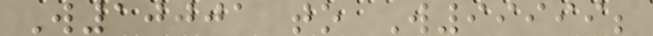W10001 to W99999;
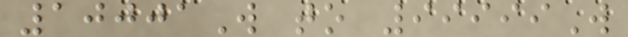10001W to 99999W
